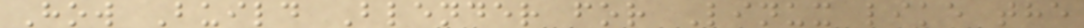How Build Blender for Linux like the
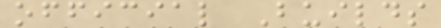official Builds
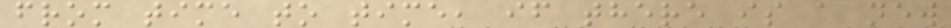from time to time, if there is a new
